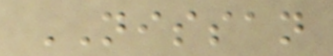NISSAN
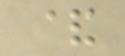&
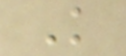K
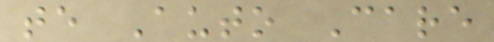te Auto Care
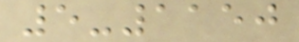5-1150
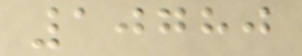10780
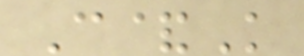C&K
